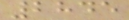2845
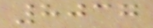8037
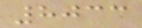8033
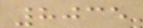8035
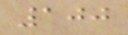100
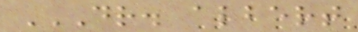DR. ALBERT
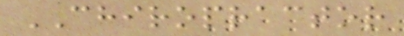CHIROPRACTOR
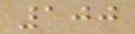100
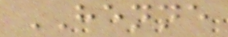HENNE
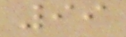99
